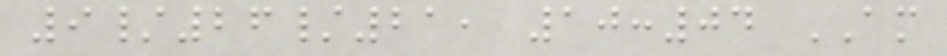9/26/21, 10:04 AM
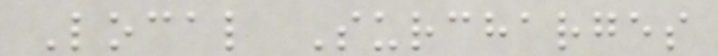Local Surcharges
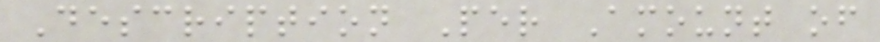Description Per Amount of
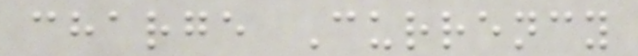charge Currency
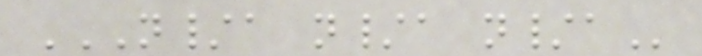N/A N/A N/A
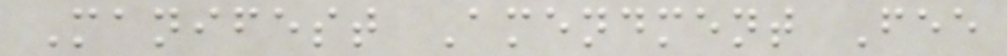Manifest Amendment Fee
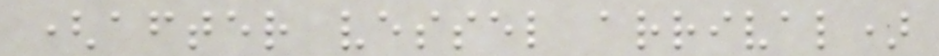(after vessel arrival)
